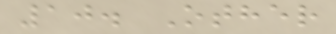10. Other
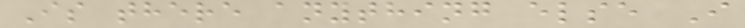Is there anything else I
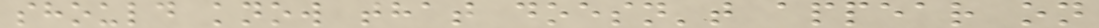should know that doesn't appear on
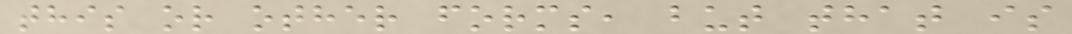this or other forms, but that is
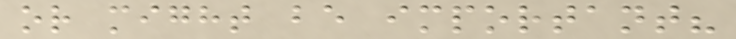or might be important?
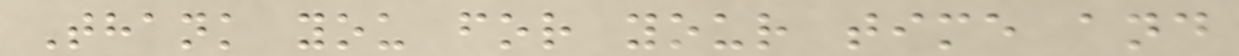Thank you for your time and
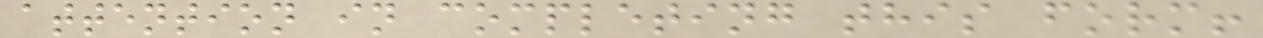attention in completing this form!
